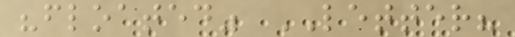"floated" LETTER?
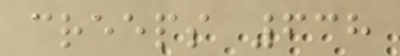creeps 638
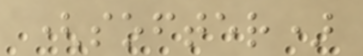(softer)
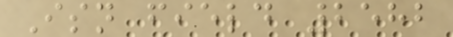Isn field 2582
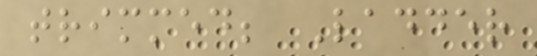trimmed; Ladder
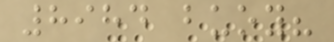8984 buoy?
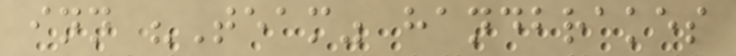inn "Team" handbrakes
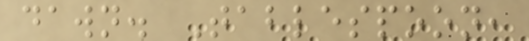dawn. Tablespoon,
